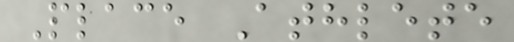Place Athlete
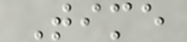Time
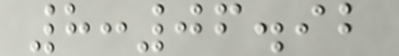8:06.92
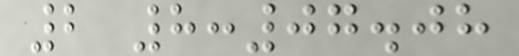2 8:07.08
